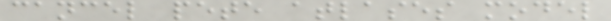cancel pete atlases model
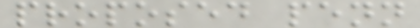proposed penn
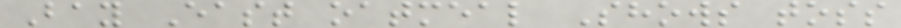Bay East oatmeal Shows toss
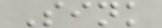Sink
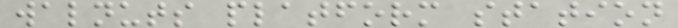walnuts platform station
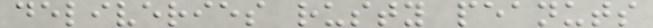deliveries rusty peanuts
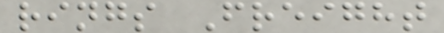rings Freight
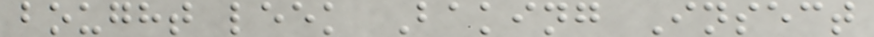bought leek Baking Insect
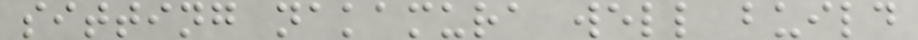sitting nakamura well build
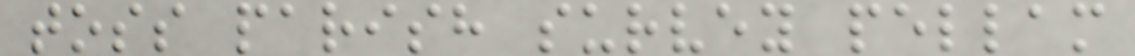toss parish survey pellam
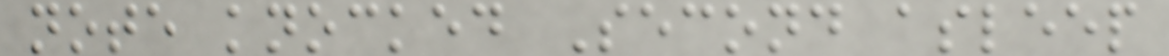note knocked Second asleep
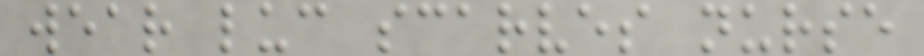wear luc scarves nurse
